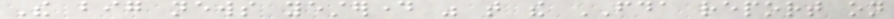The big news yesterday was that the FDA report on
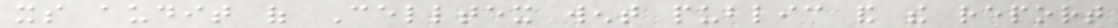its audit of Celltex went public and the report
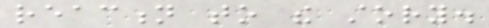reaction to the story.
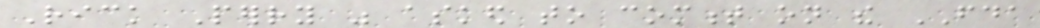Rick Perry was asked to comment on the FDA
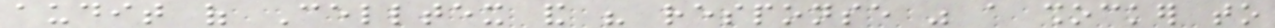audit of Celltex and his response was a shocker to
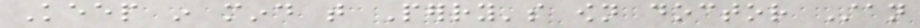Keep in mind that Perry's own doctor Stan
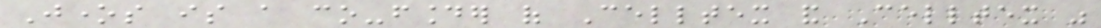Jones is a co-founder of Celltex and Celltex was
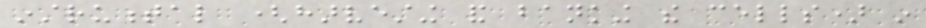instrumental (harvesting and banking the cells) in
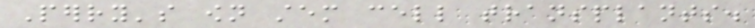Perry's own stem cell transplants.
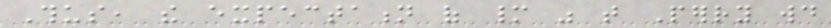Thus, the expectation of many was that Perry would
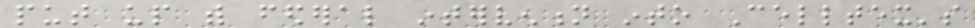put up with federal intervention into Celltex's
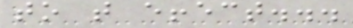to that effect...
